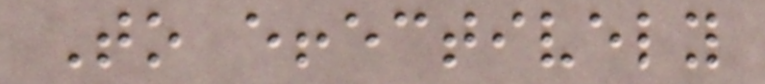To effectively
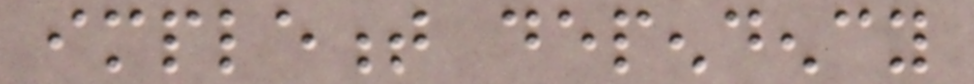implement dependency
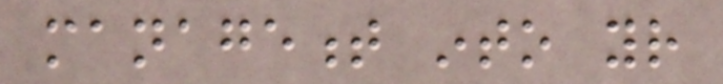management into your
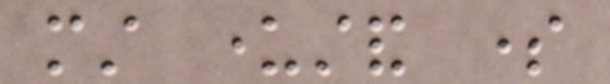must understand some
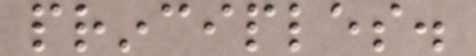principles.
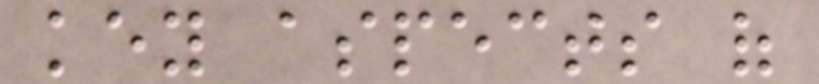key aspects of
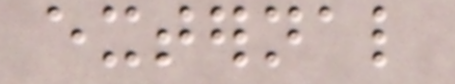external
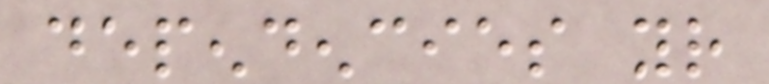dependencies your
